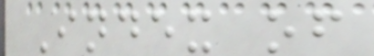Index of
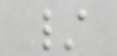/
